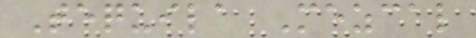Tequila Mezcal
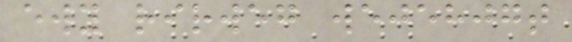ewy rirweg wejehjgt
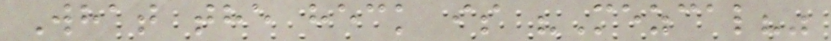What the heck is "Mezcal?"
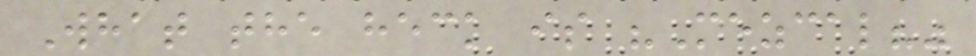What the heck is "Mezcal?"
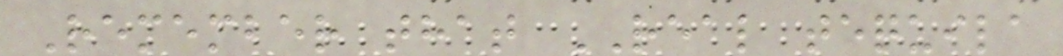Remember that REAL tequila
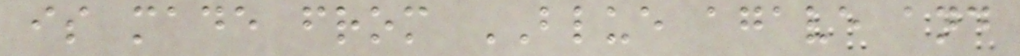is made from BLUE agave and
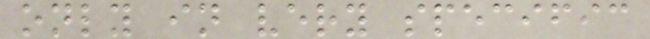only in very specific
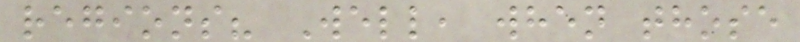regions? Well, when those
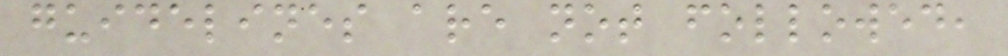guidelines are not followed,
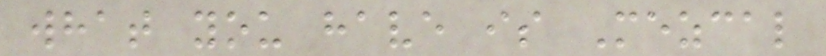what you have is Mezcal
